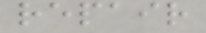repair
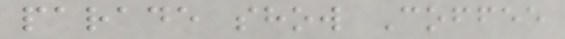parade show Coffee
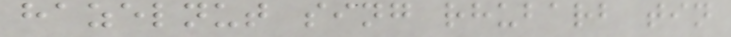hazelnut sing rhubarb tin
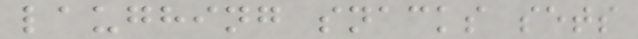laughing snacks sets
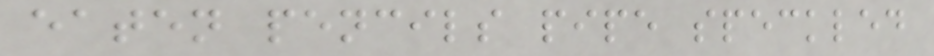eaten pencils pipe speckled
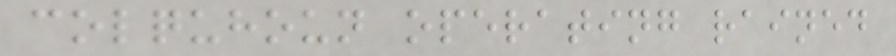colquhoun operating rained
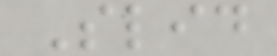Slid
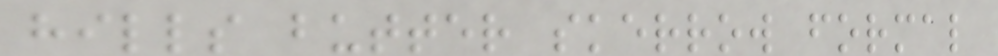hills butter skerrow formal
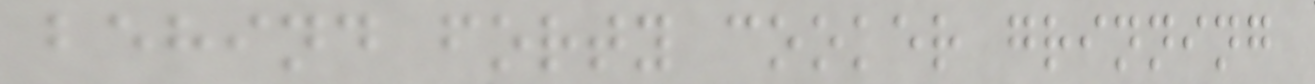behind forty cooker grinning
